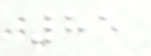85
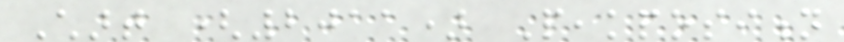Chart (2011) Peakposition
